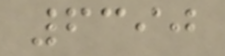6390
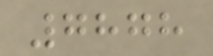7878
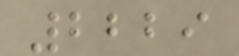2229
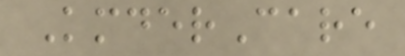KmderCare
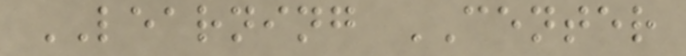LEARNING CENTER
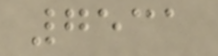7531
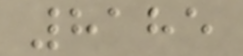8185
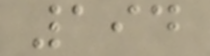194
